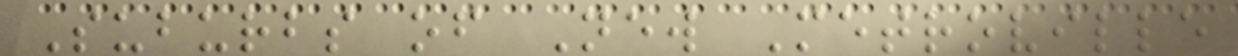Suburbs of New Metroville
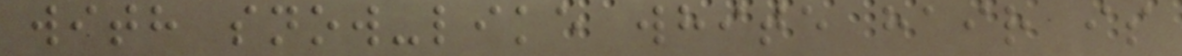with snow-like white hair is
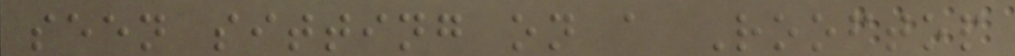seen sitting on a Rooftop
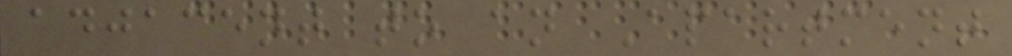adjacent to an Apartment
